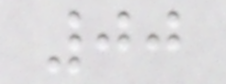00
